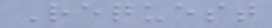Request
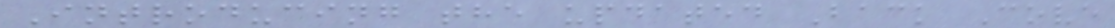Introducing the updated Back Cove
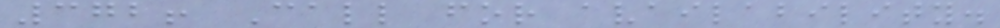372! Call for availability.
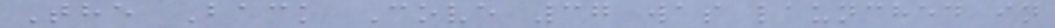The Back Cove 37 was launched in
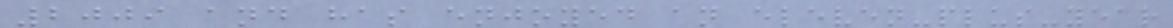2009 and has enjoyed an eleven-plus-year
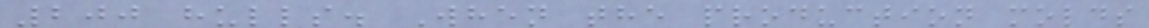200 hulls. When the production molds
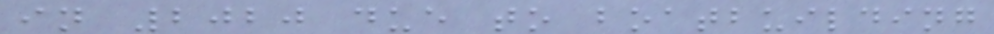in 2020 due to boatbuilding
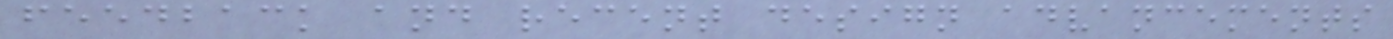feedback and recent design advancements
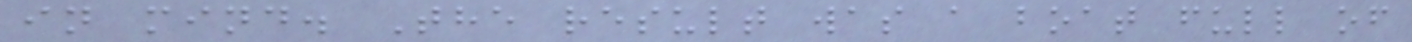in mind. The result was a boat full of
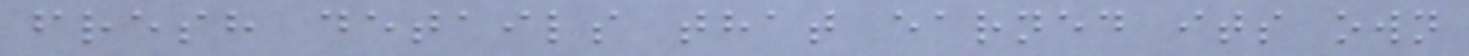fresh details that earned its own
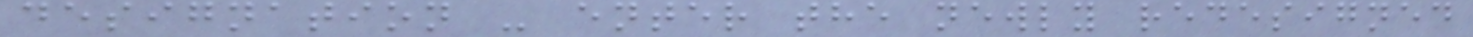designation - enter the newly redesigned
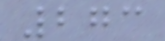273
